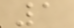1
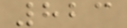823
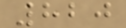820
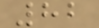82
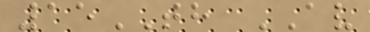15TH AV
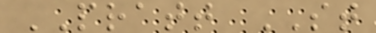PRATT ST
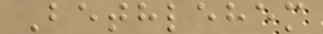Bethlehem
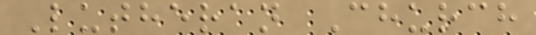Lutheran Church
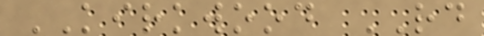KIRKWOOD RD
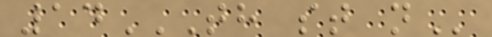14TH ST N
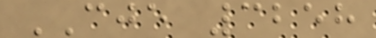CJE 3258
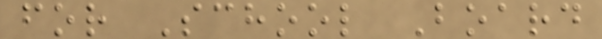for School Board
